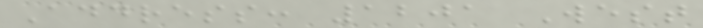Address: 1201 West
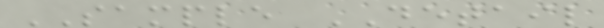SAMPLE DETAIL
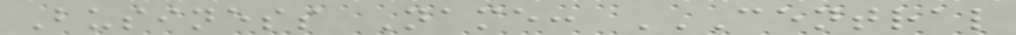Business Name: CENTRAL
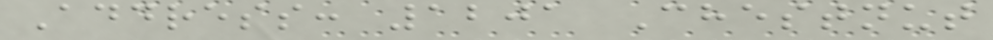Address: 1201 Chestnut
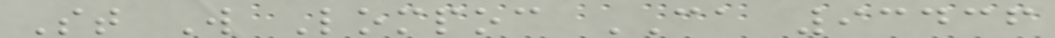St W Lompoc CA 93436
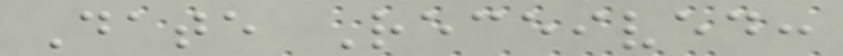Date Received:
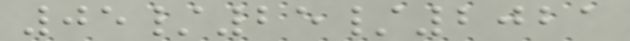05/25/2021
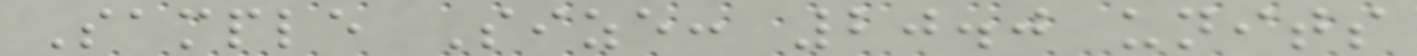Sample Size: 20.0 units
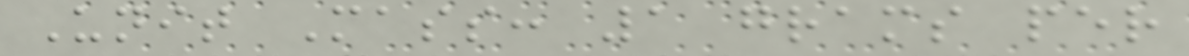Unit Mass: 1 grams per
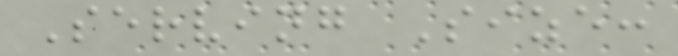Serving Size:
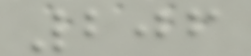206
